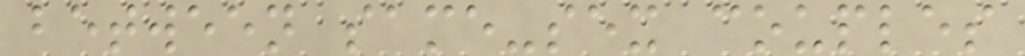between same-sex couples
